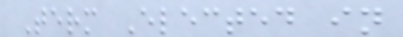Term Elected in
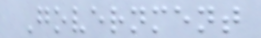Government
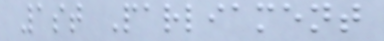1st Parliament
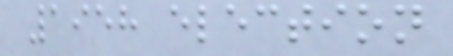1958 election
